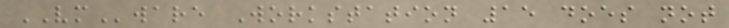VMware Workstation 15 does not
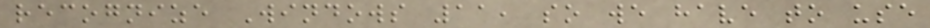recognize Windows 11, so we have to use
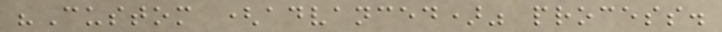"Custom (advanced)" process.
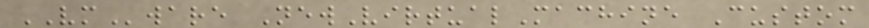VMware NewVirtualMachine Custom
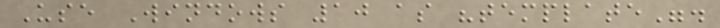Use Windows 10 as "template".
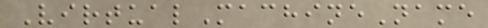VirtualMachineName
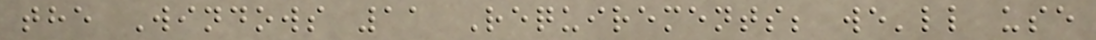the Windows 11 Requirements; we'll use
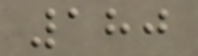180
